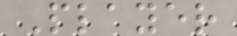Player
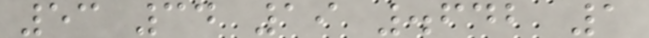53 34 19 .642 1
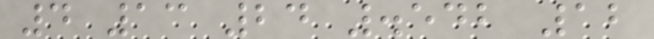4 13 24 .542 12
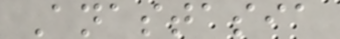Anastasia
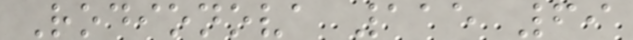Rodionova 115 69
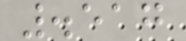.517
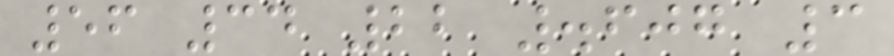56 34 22 .607 3
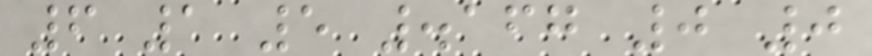6 1 5 .167 0 0
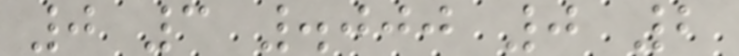0 3 .000 0 2
